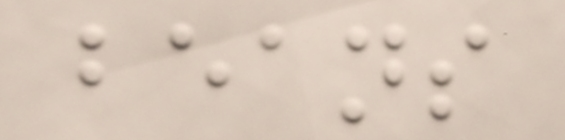beans
